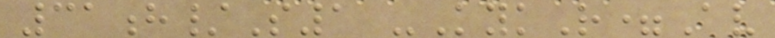31h/S1 -KykR=Av
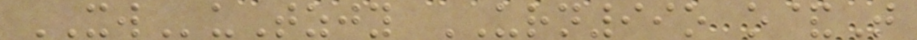XWuTzjy URN99o o&T
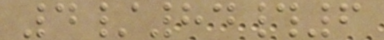4/84#6
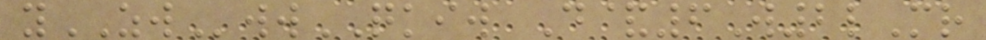yZWwwQKIW D&6W2lMr
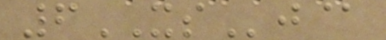6XSj@
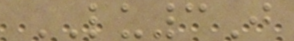LU3J
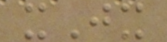xJx
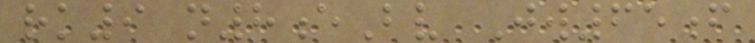rk9 n8eBv Jw65f
